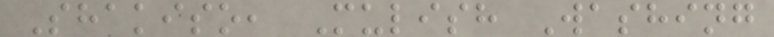Shakiso, Mulish Washing
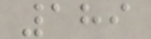189
